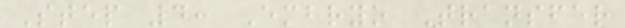Step 4: Embryo Transfer
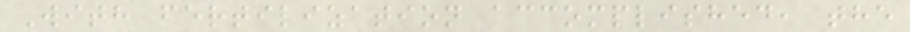With fertilization accomplished, the
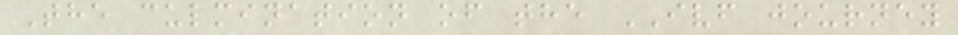The culmination of the IVF journey
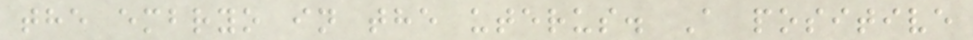the embryo in the uterus. A positive
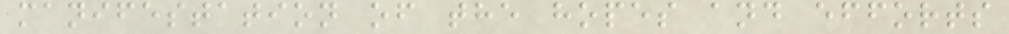manifestation of the hopes and efforts
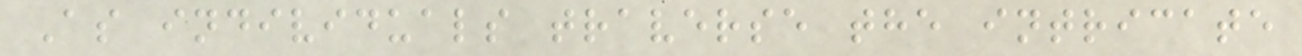As individuals traverse the intricate
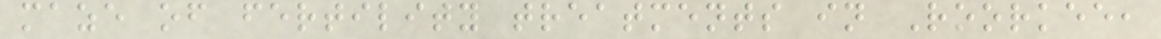maze of fertility treatments in Roorkee,
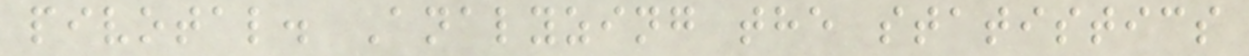pivotal. Analyzing the statistics
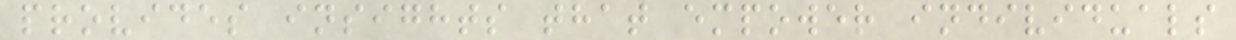provides insights that empower individuals
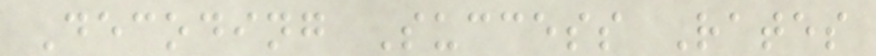Decoding Success Rates
